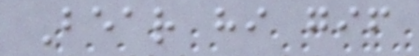Bear hi gif
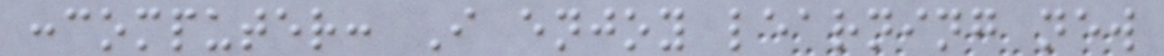:computer: I enjoy learning new
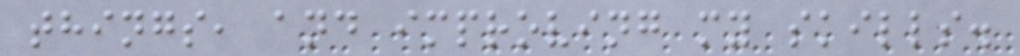things, and improving my skills.
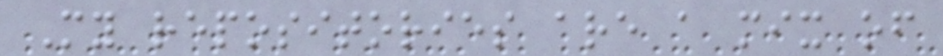My repositories are a mix of
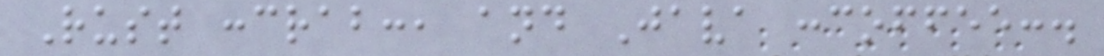Rust :crab:, and Java :coffee:.
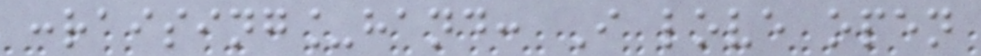:raising_hand: I love open
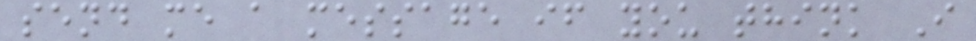send me a message if you think I
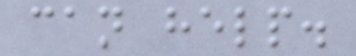can help.
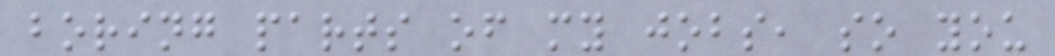boring parts of my jobs, so you
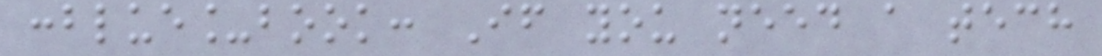:blue_book: If you need a tech
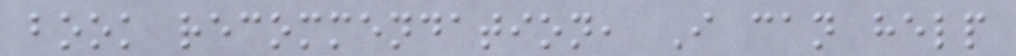book recommendation, I can help
